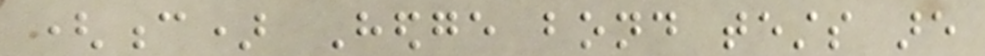(c) Hedge bond tests are
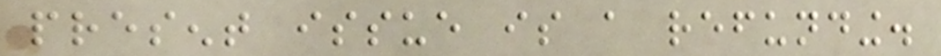present issue is a refunding.
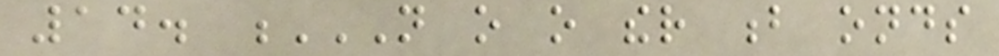14. N O O THER B ONDS
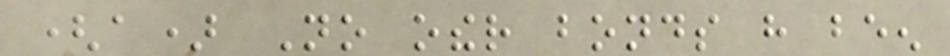(a) No other bonds have been
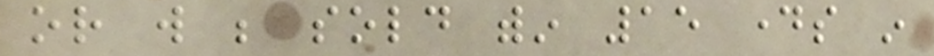or will be sold within 15 days in
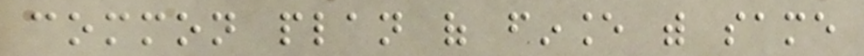common plan of finance with same
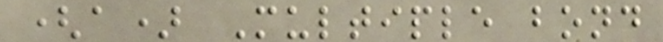(a) Multiple bond
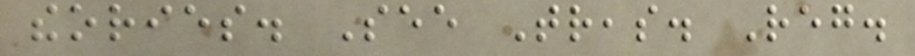theories. See Treas. Reg.
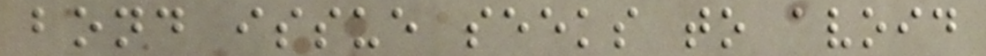bond issue seeks to avoid
